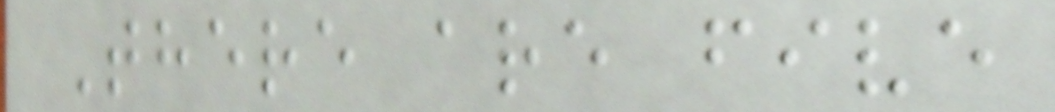There are five
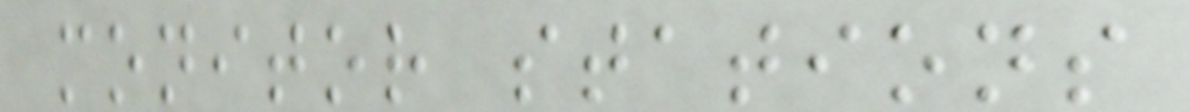monitor stations
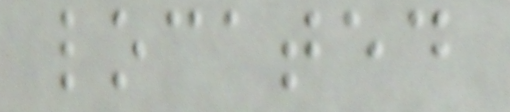located
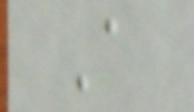A
